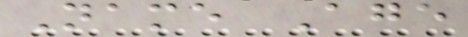Name Age
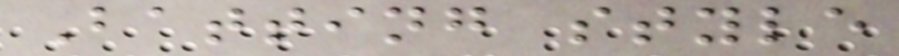Batting style
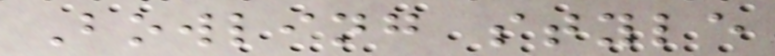Bowling style
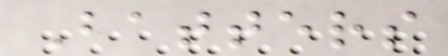Batters
